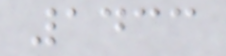1433
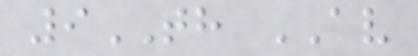9TH AV
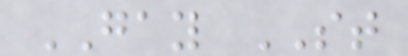GAY ST
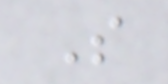S
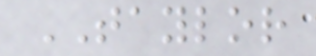TAYLOR
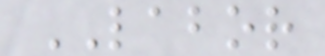LABOR
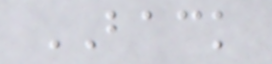BACK
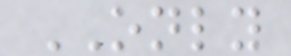ONLY
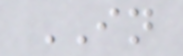IN
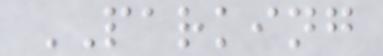PARKING
